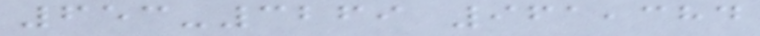653-3269 961,384
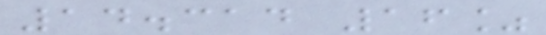14.314 16%
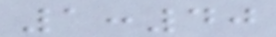1:40
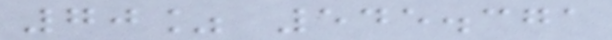70% 545.371
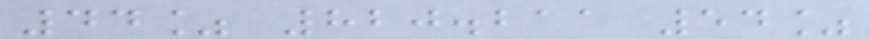44% 820.211 54%
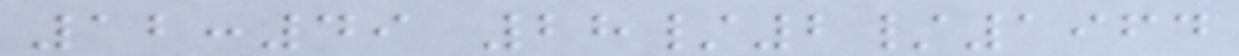12:49 28/2/1964
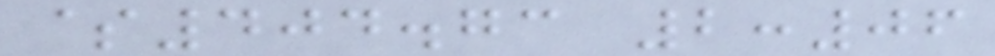$404.73 2:06
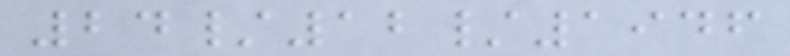24/12/1946
